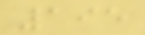195
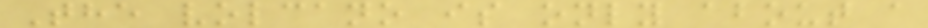The volcano is only about a
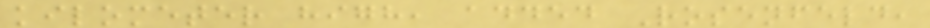kilometer high, added Rosenfeld,
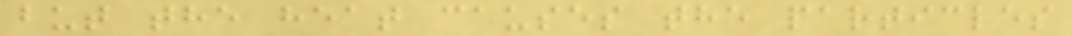but the heat causes the particles
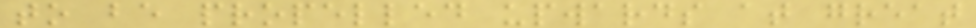to be propelled upwards at great
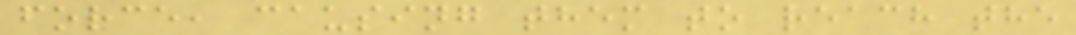force, causing them to reach the
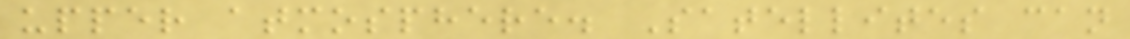upper atmosphere. Satellites can
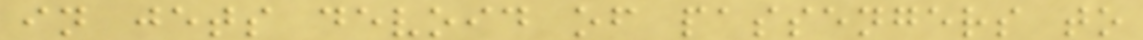in jets devoid of passengers to
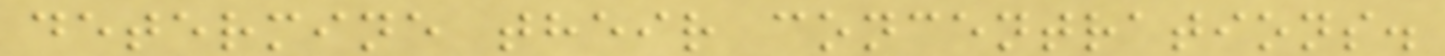determine their concentrations.
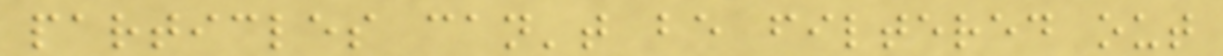particles can't be filtered out
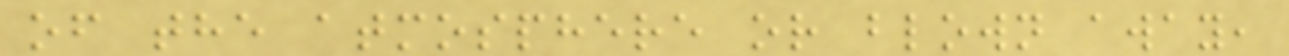of the atmosphere or blown away,
